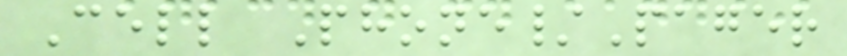Cell Phone/Pager
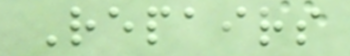Repairs
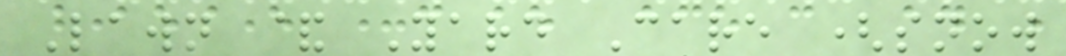Lawn & Yard Care (snow
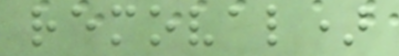removal)
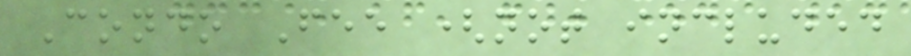Condo Fee (not included
